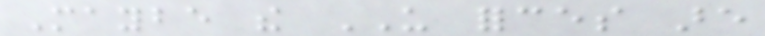Maybe the US forces are
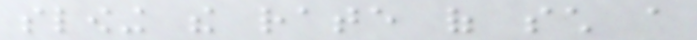slowing the rate of such a
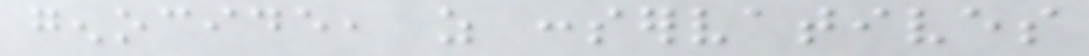genocide, as conservatives
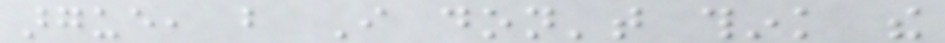argue, but I don't think the
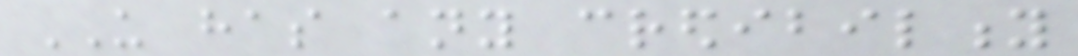US has any credibility
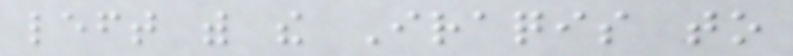left with the Iraqis to
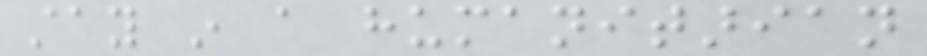stay in a humanitarian
